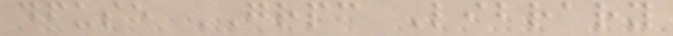dfuse GRPC Library
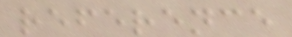reference
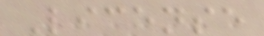License
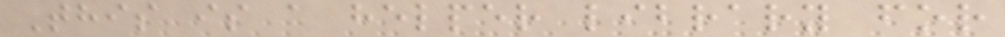This is a helper library for
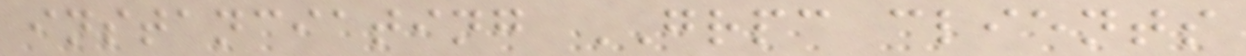instanciating GRPC clients
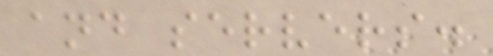and servers.
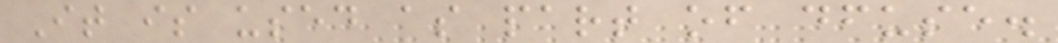It is used as part of dfuse.
